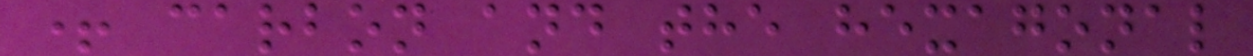+ carbon and the hexagonal
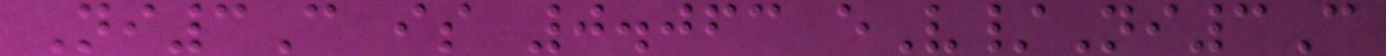Ni3C is 0.063 eV/Ni3C
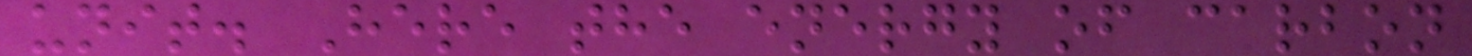unit. Here the energy of carbon
